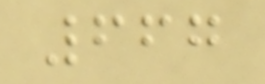667
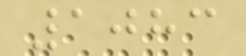1083
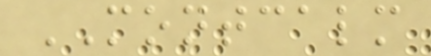MONTCALM
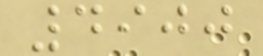4900
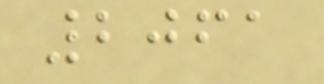2061
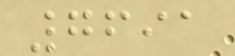7691
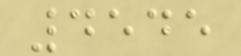4545
